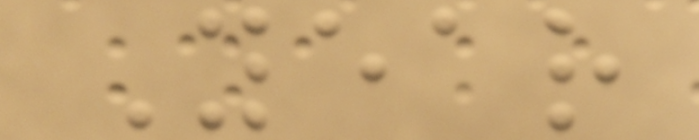Year
